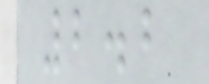2.2
